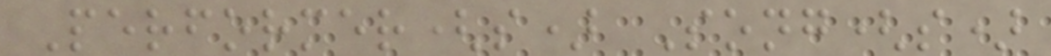Performer(s) Song(s)
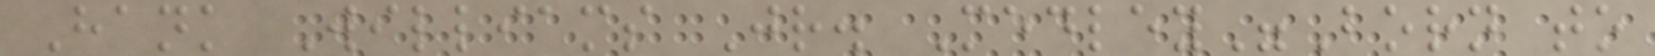Hank Williams Jr. Medley"Born to
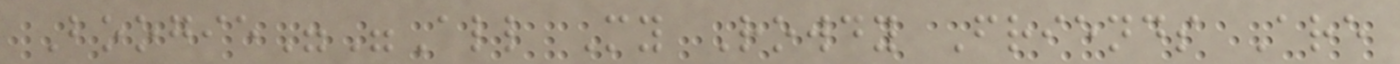Boogie""All My Rowdy Friends Are
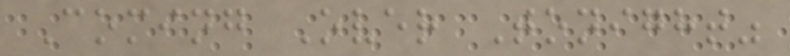Coming Over Tonight"
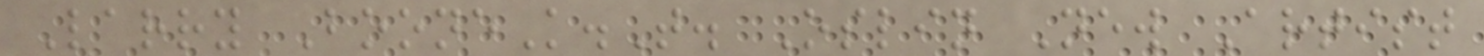Larry BooneK.T. Oslin New Artist
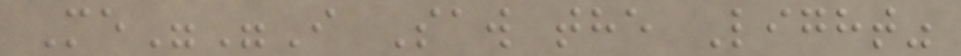Me""I Saw the Light"
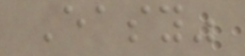Easy"
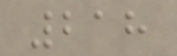218
